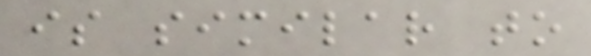is similar to
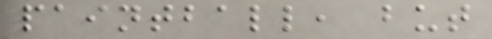paintball, but
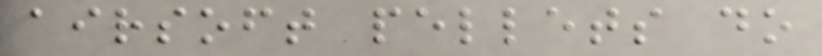airsoft pellets do
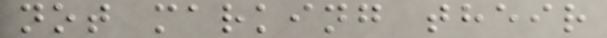not marking their
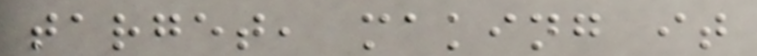target, making it
